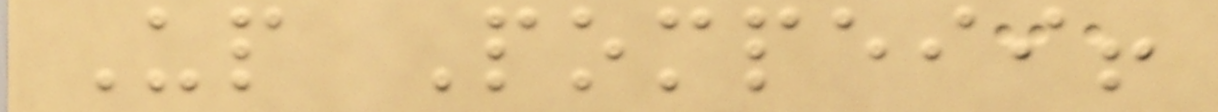Up Pompeii!
